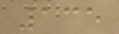135
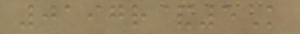0197r&5K
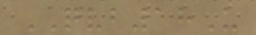QVB18U
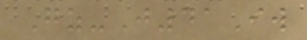Gz-J41Iw
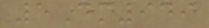5Dm949
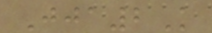Jja2K
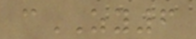cZY6
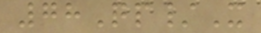78Qp/X
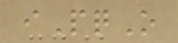iPqO
